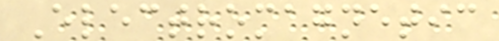Electromagnetic
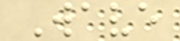Wave
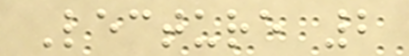Lecture 2
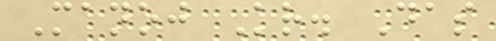Manoj Kr. Das
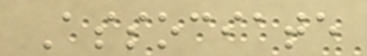Associate
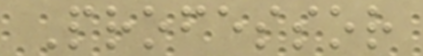Professor
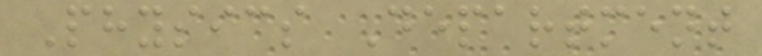Physics Department
